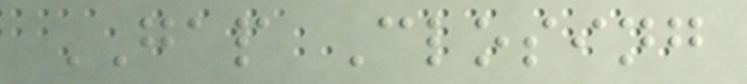GAP Closing
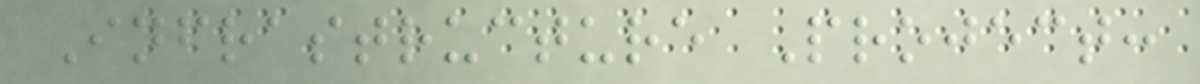Infrastructure Project:
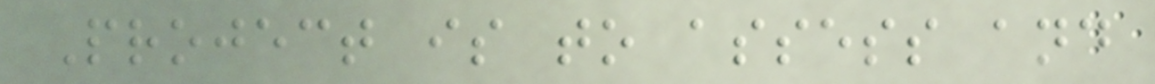Project is to assess and
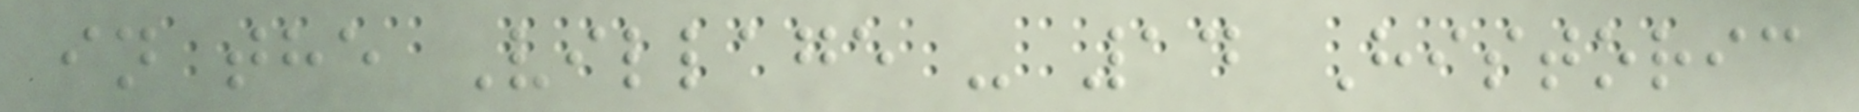in the Village - 14 Historic
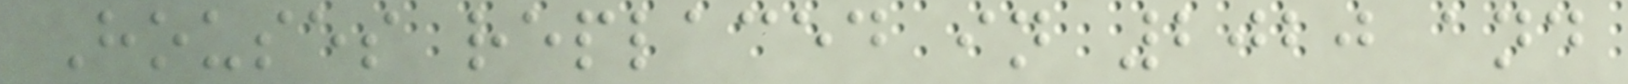Houses replaced in 2020 and
